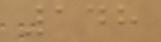148
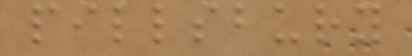pillsbury
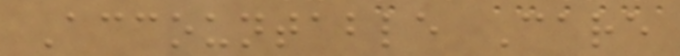Accountable Care
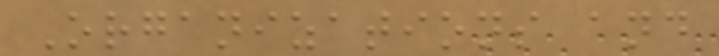Organizations and
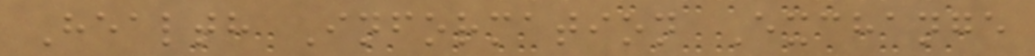Health Information Exchange
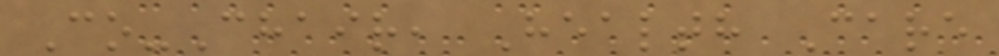Co-Chair, Health Care
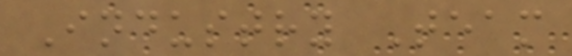Industry Team
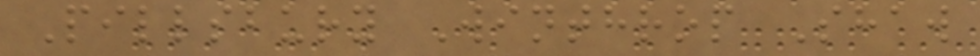Pillsbury Winthrop Shaw
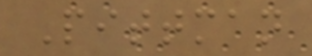Pittman
